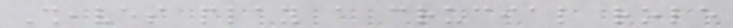Sheaves play a crucial role
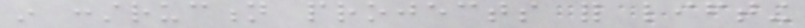in construction projects for lifting
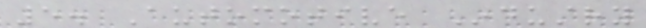5. Automotive Industry
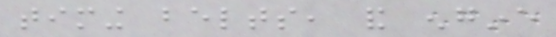timing belts, and engine
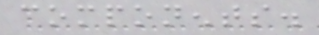components.
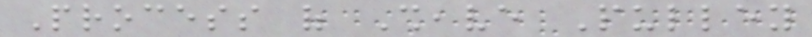Process of Sheave Pulley
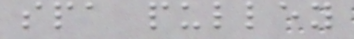spa pulley
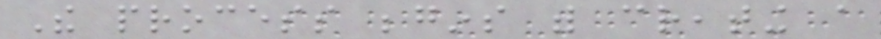The process begins with creating a
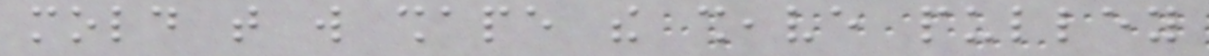mold that will shape the sheave pulley
